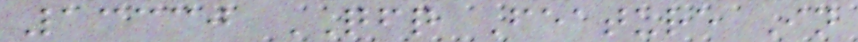13330 QFQ Feature In
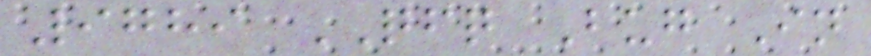9789 QFQ Bug In
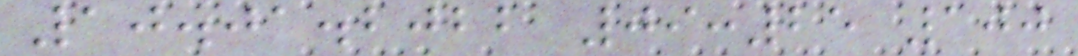10.01.2022 09:25 100
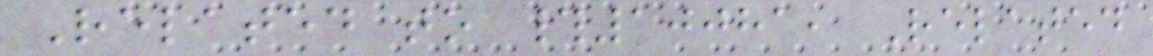Related to #10081, Related
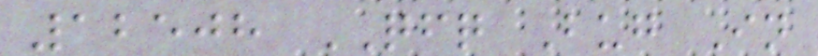12508 QFQ Bug In
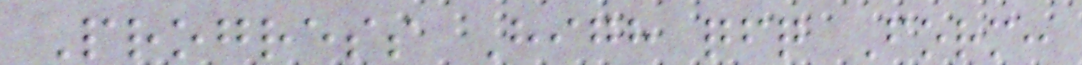Progress High qfq Form:
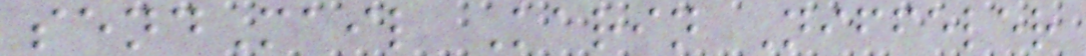sendMail Karin Niffeler
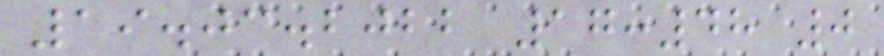19.03.2022 17:48 0
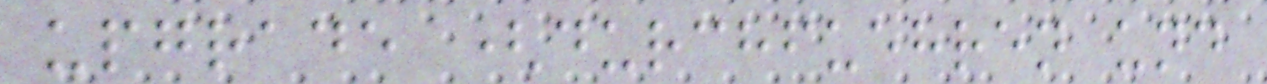upgrade (durchfuehren und
